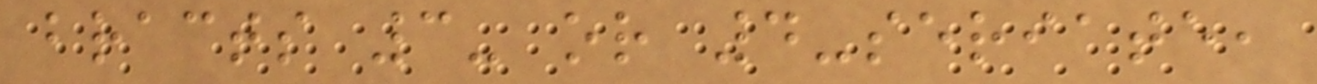bracts 3- or 4-seriate,
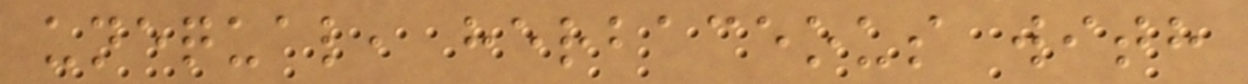unequal, herbaceous with
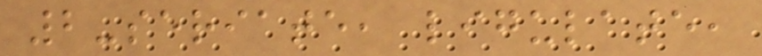2-seriate, ligulate,
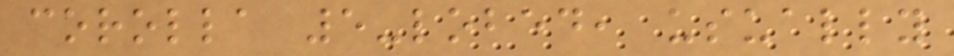corolla 5-lobed, usually
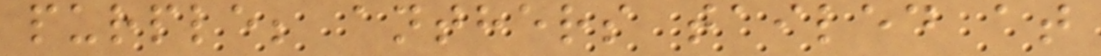purple; anthers tailed at
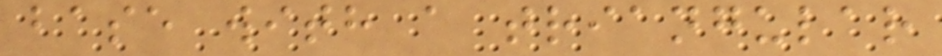base with a triangular
